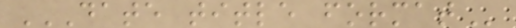DATE TITLE FORMAT
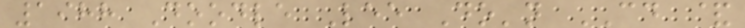1988 Doodle Lee Do'n CD &
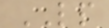LP
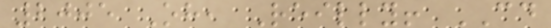2005 Oh, Reilly! CD
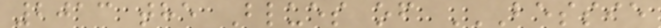2013 the Blues of BESSIE
